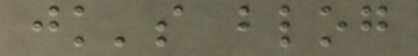jk's blog
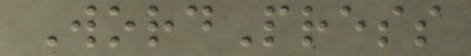WordPress
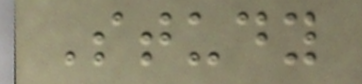Study
